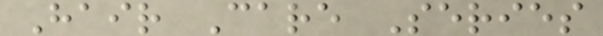Hair Care Series
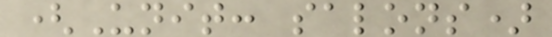(Unit: salons)
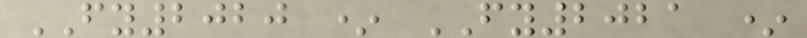FY2020 * FY2021 *
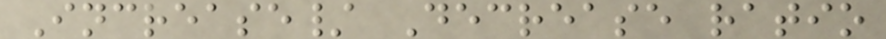Increase/ Decrease ratio
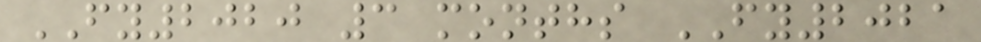FY2020 3 months FY2021
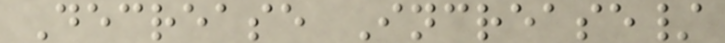Decrease Increase/
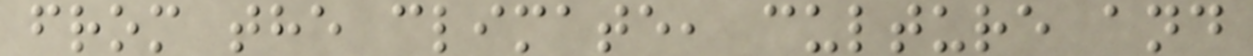from the climate, culture and
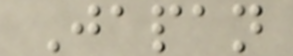Japan
